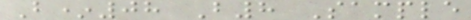B*08 B8 Sample
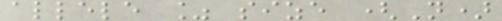allele % size (N)
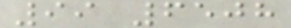99 6508
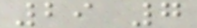29 7
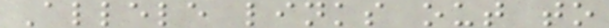Allele links out to
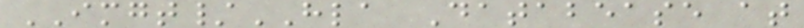IMGT/HLA Databease at
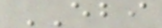EBI
